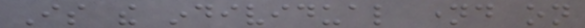Is the individual named on
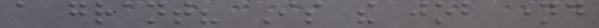a grant? Is the job named
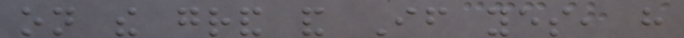on the grand and If yes, have
